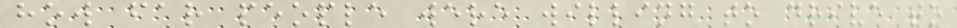how far people were willing to drive to
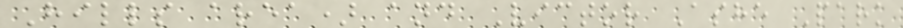Hills area) and Victor Ashe Park
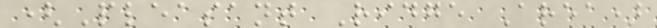(Pleasant Ridge Area)
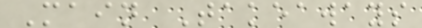Main Takeaways
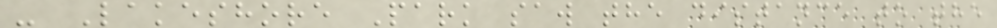- Lakeshore Park saw the distance to the
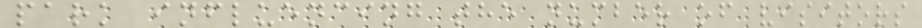park influencing the number of visitors
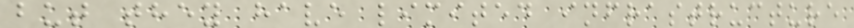but they have limited infrastructure
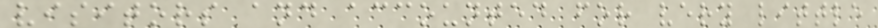visitors and accounted for very little
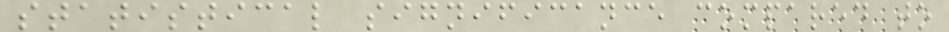statistical significance compared to
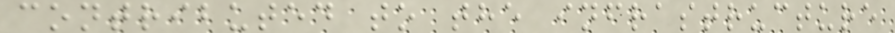contributed to the infrastructure
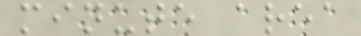minute area
